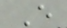E
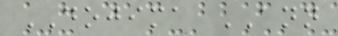DOJIMA ANN
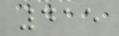415
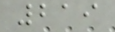219
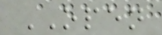OPEN
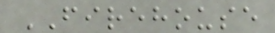FIREHOUSE
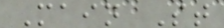Main St
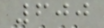600
